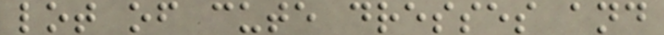lot of cute dresses and
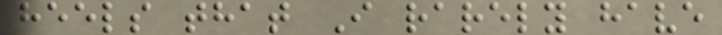heels that I rarely have
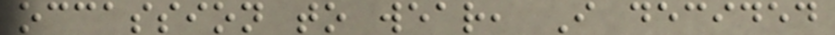occassion to wear, I decided
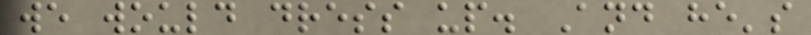we would dress up. And he's
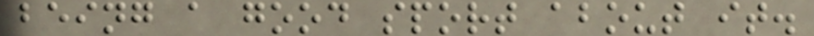being a good sport about it.
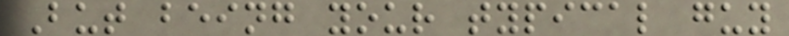But being your typical guy
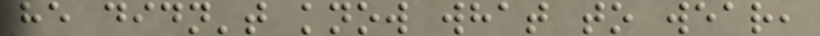he didn't know what to wear,
